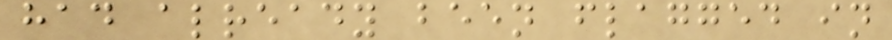had already been flagged in
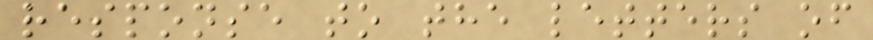response to the letters of
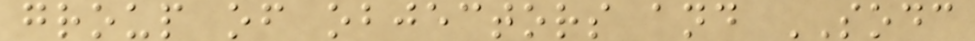group of objectors and SODC
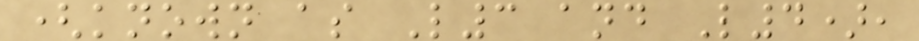(known as L3 and L4),
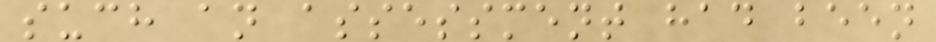such an assessment had been
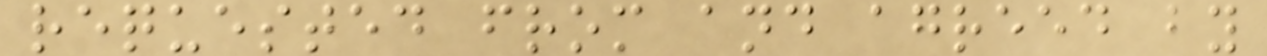requested from and agreed by
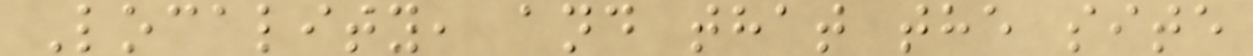Locality, and that the site
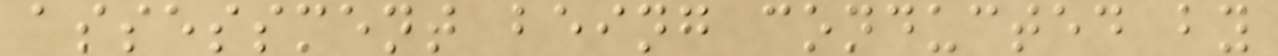assessment being conducted by
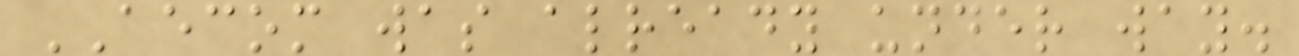AECOM was already under way.
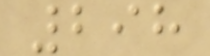298
